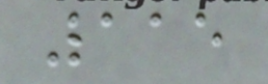115
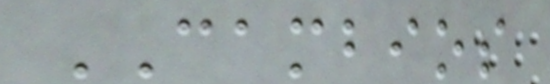CAMBIOS
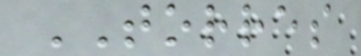TORRES
